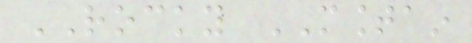ROCKY MOUNTAIN
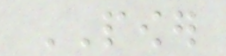POWER
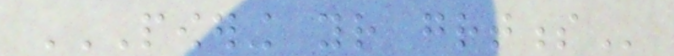POWERING YOUR GREATNESS
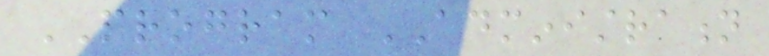PROGRAM ADMINISTRATION
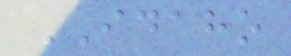IDAHO
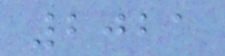2021
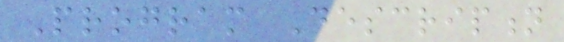Program Description
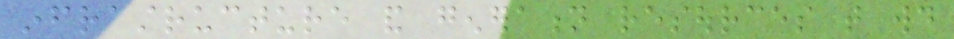infrastructure and generation resources that would
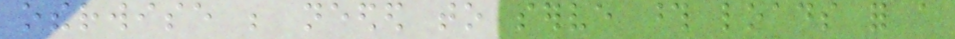otherwise be needed to serve those loads for a
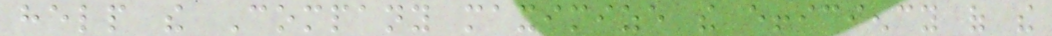help the Company maximize the efficiency of the
